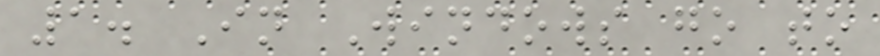1. In Windows go to
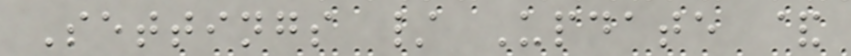Settings / Update &
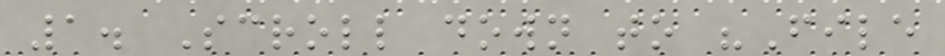1. Scroll down to "File
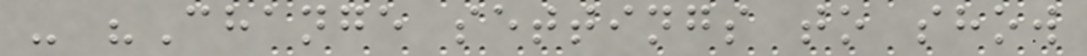- "Change settings to show
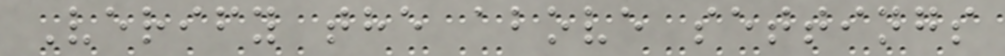Verify the above settings
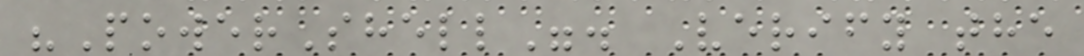"PowerShell". Verify the
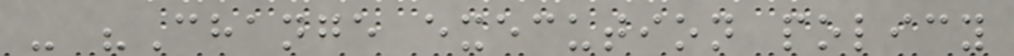- "Change execution policy
